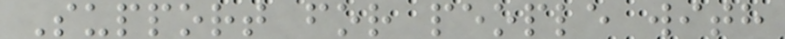Support for people with
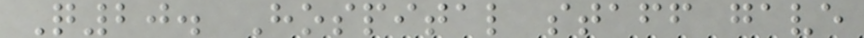Q20. Hospital staff gave
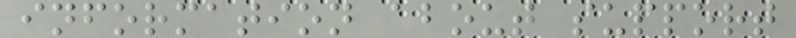information about support
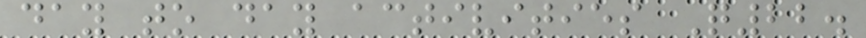day to day activities Q22.
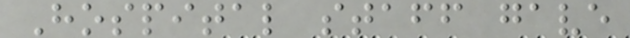Hospital staff gave
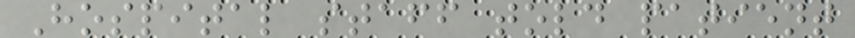Hospital staff told patient
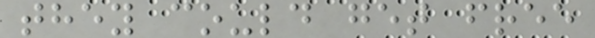they could get free
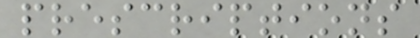prescriptions
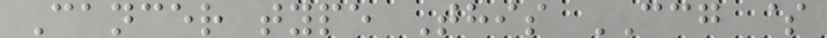Cancer type This CCG $
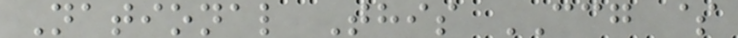National This CCG $
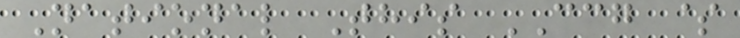National This CCG $
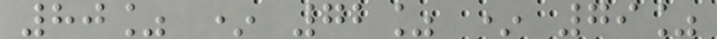80% * 72% * 79%
